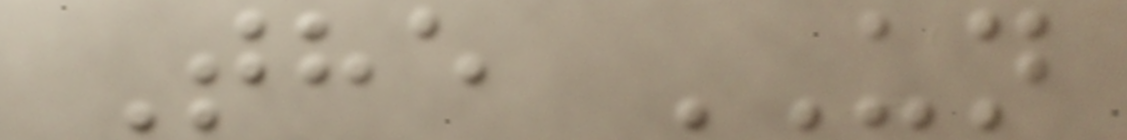The UN
